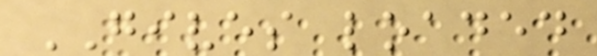GIVES loaded
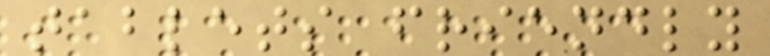tablets friendly
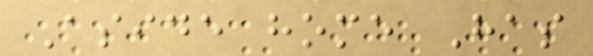Aside home Has
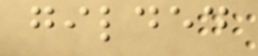gilded
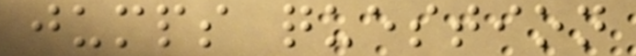jumps question
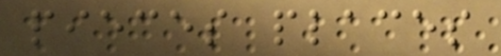pieces places
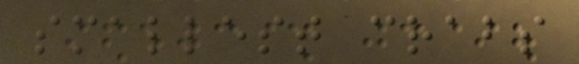smallest crabs
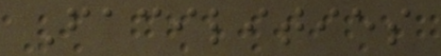Facilities
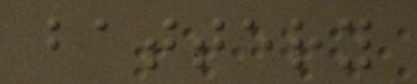battery
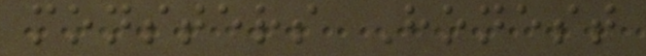monsters Honest
